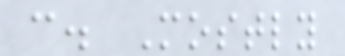c. Mostly
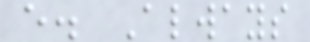e. Always
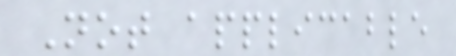Not applicable
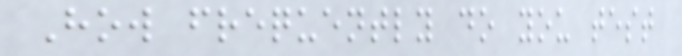How frequently do you test
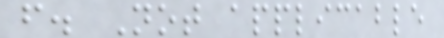f. Not applicable
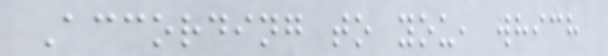According to you, which
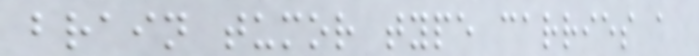brain tumor type carries a
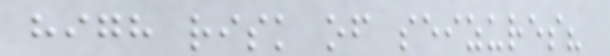high risk of seizures?
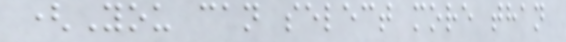(You can select more than
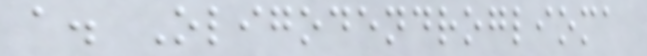a. Oligodendroglioma
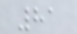81
